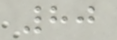80
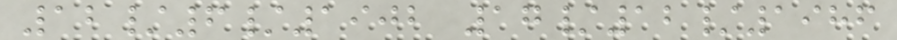12/6/1902 17/12/1986
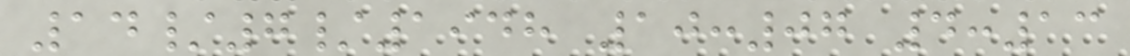14/7/1948 10:07 4:13
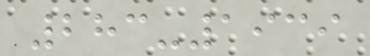283-1939
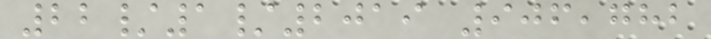22/1/2019 906,782
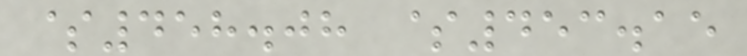$458.08 $453.15
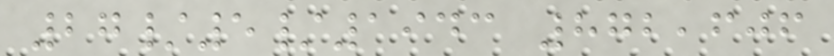27/5/1943 872,606
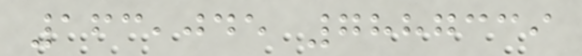163,045 7887339
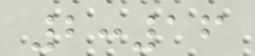2:16
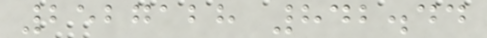2527128 842.44
